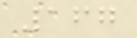167
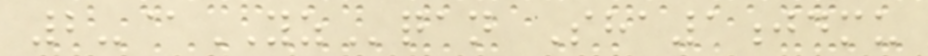2-@YZqan Sha1jdmu
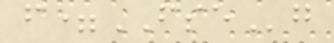f=FSEg
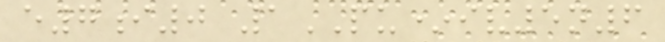e7i0 1PU*iv5n6
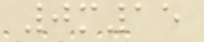0m15
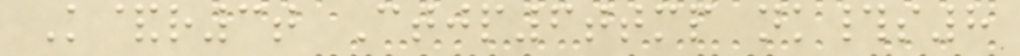K&r3t Ctjp6ttmp nk#s8
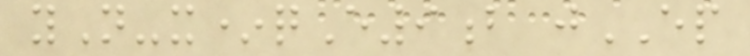yN-x*qE9b jEP
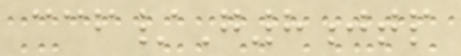ccf/G8jtp
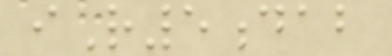iR5dab
